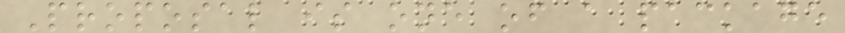Proposal is one of a package
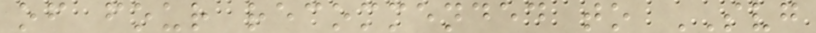of four recommended to SVG
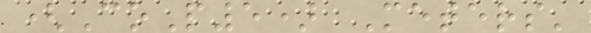(CoP5) Meters'
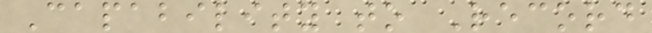Capability to Record
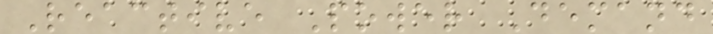Reactive Power Demand
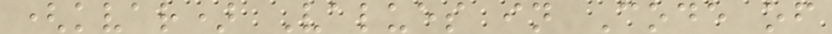(kvar) Values in Code of
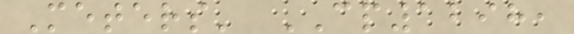Meters' CP1298,
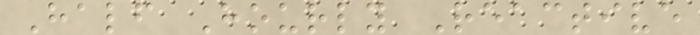Half Hourly Reactive
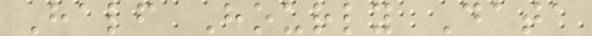Half Hourly Data
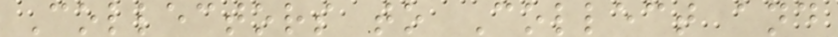Collectors to Collect and
